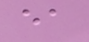ea
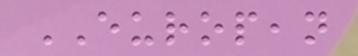EUROPEAN
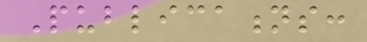Publications:
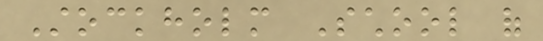Stockholm School of
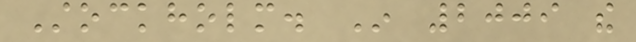Stockholm. In 2009 the
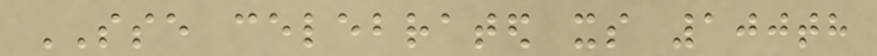SSE celebrated its 100th
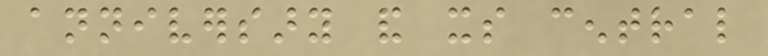anniversary and its central
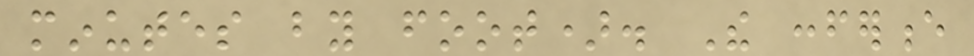minutes by foot). The conference
